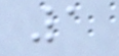1
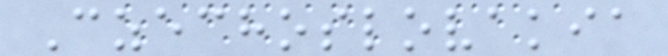Czechoslovakia
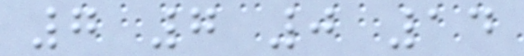7 7 0 14
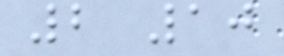2 10
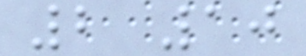2 10
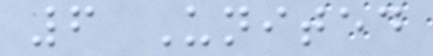6 United
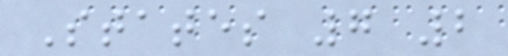States 7 2
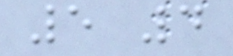5 4
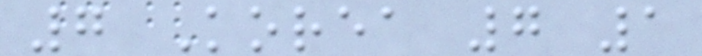7 Korea 7 1
